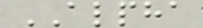ALPHA
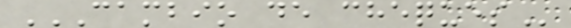CAMBIO DE CHEQUES
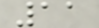11
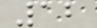12
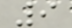9
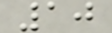10
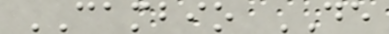CAMBIO DE
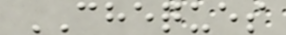CHEQUES
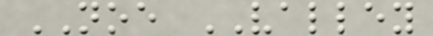NOE VALLEY
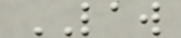LAW
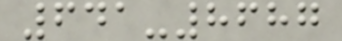641-8687
